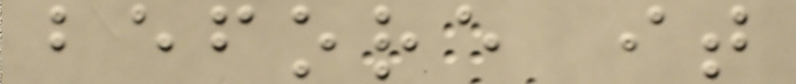before it
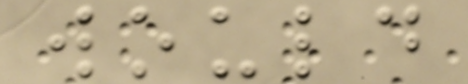would
